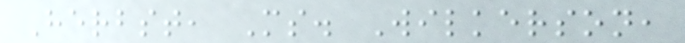Herbst, Ms. Wilkerson,
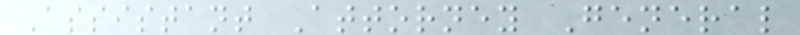Assistant Attorney General
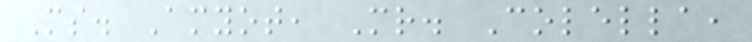Ms. Amyot, Mr. Colella,
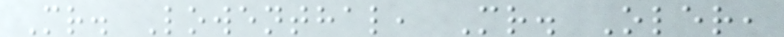Mr. Lowenthal, Mr. Oler,
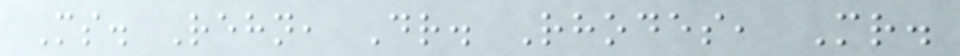Ms. Rehn, Dr. Rhodes, Mr.
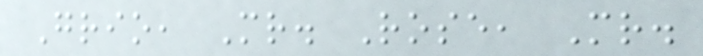Grio, Mr. Rose, Mr.
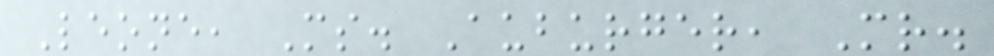Leone, Ms. Auburger, Mr.
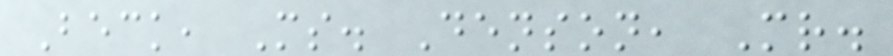Beck, Ms. Denson, Mr.
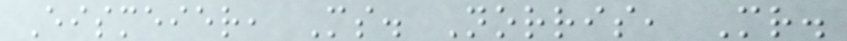Eismeier, Ms. Norris, Mr.
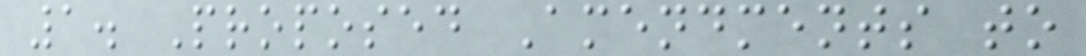1. Proposed Amendments to
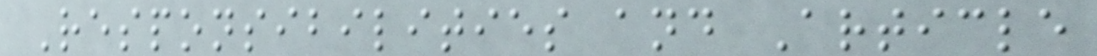Responsibilities and Article
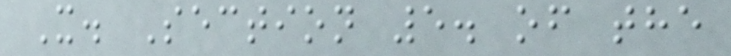X. Section 5. of the
